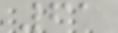61
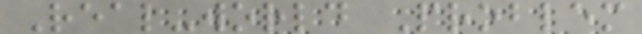Real-world Problem
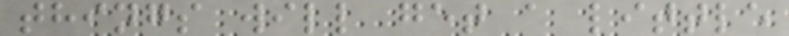things will get a little
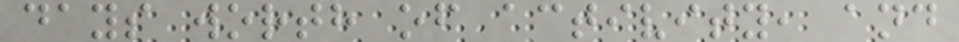days worth of activity, and
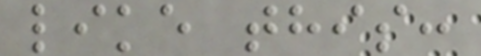like this:
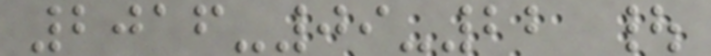2016-09-22 |
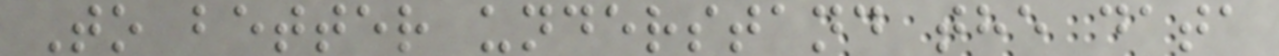To better understand the data
